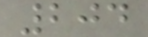204
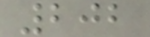202
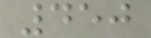450
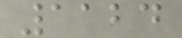1124
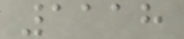1118
